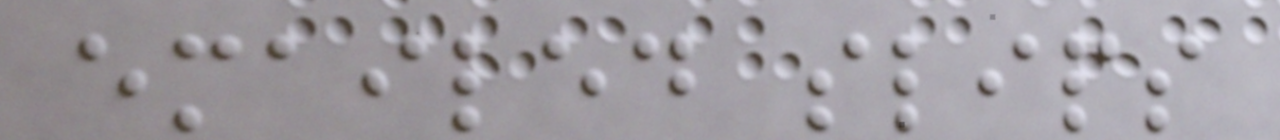emailed slips
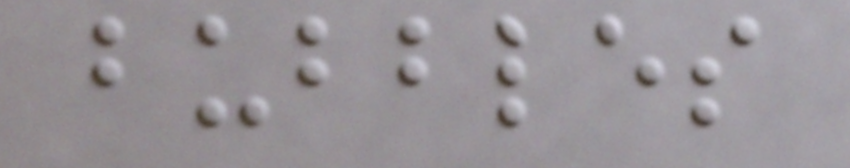bubbles
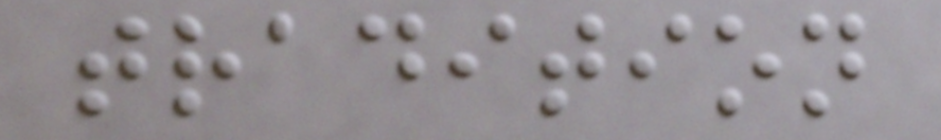tradition
